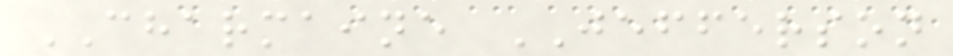CHARMAINE JEFFERSON
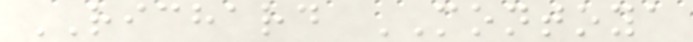RICHARD MONTOYA
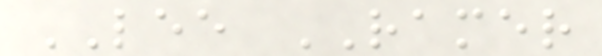LEE RAMER
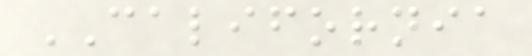CALIFORNIA
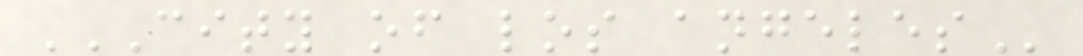CITY OF LOS ANGELES
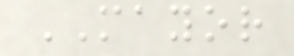MAYOR
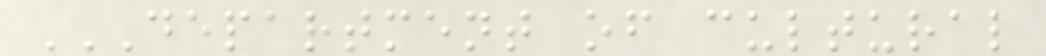DEPARTMENT OF CULTURAL
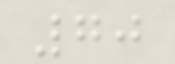70
